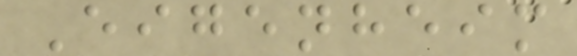Eigenheim
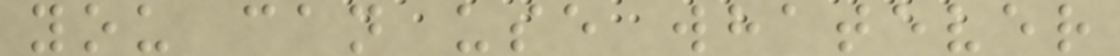you can use whatever
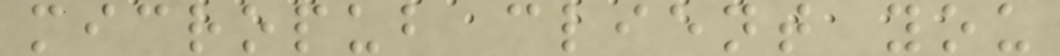micropub client you
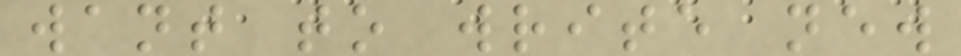want to write new
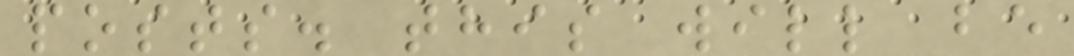posts. this will be
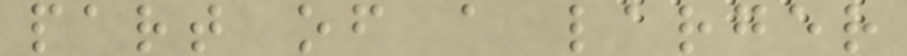part of a larger
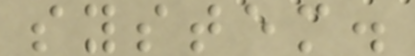system.
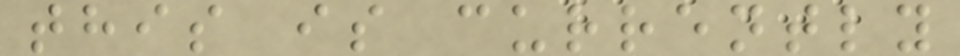this is currently
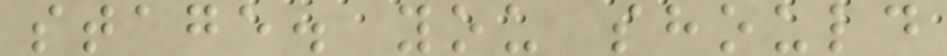stage. you should
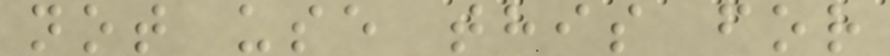not use this for
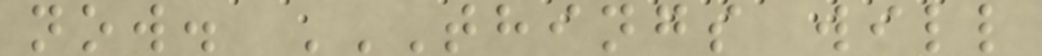now. THINGS WILL
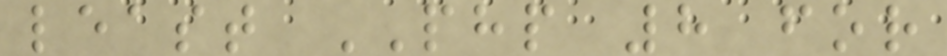least PHP 8 for
